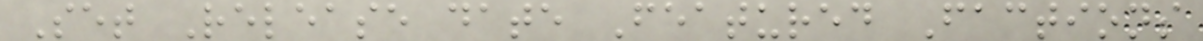Set Release date Featured Factions
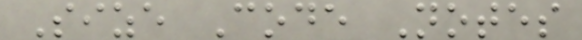Size Code Notes
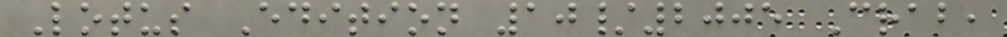Lotus Edition 10/2005 Crab,
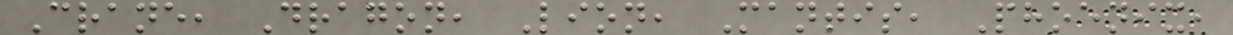Crane, Dragon, Lion, Mantis, Phoenix,
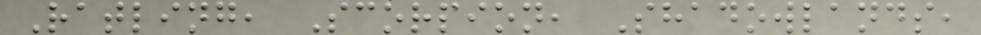Ratling, Scorpion, Shadowlands,
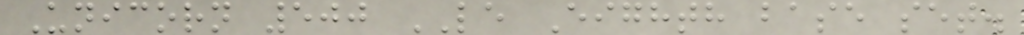Unicorn 500 LE Eighth base set.
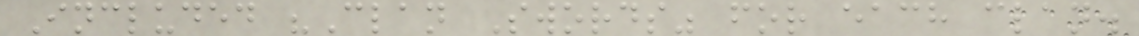Included "Clan Swords" for each clan.
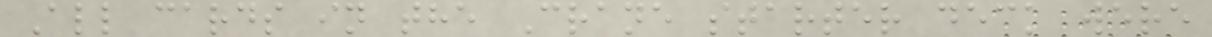All cards in the Crane starter deck were
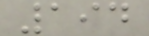194
